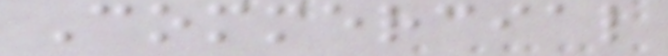Commercial
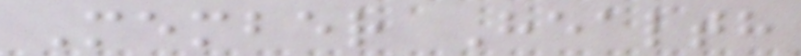Member Health
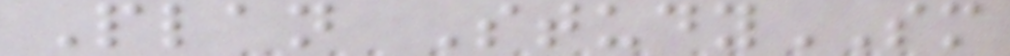Plan StudySM
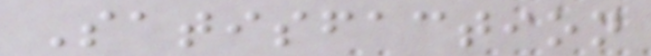Satisfaction
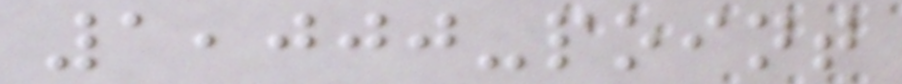1,000-point
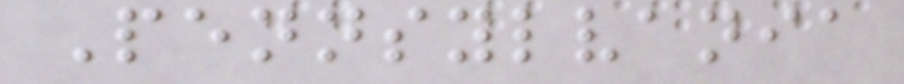Pennsylvania
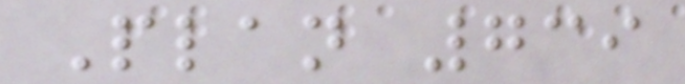Plan 739
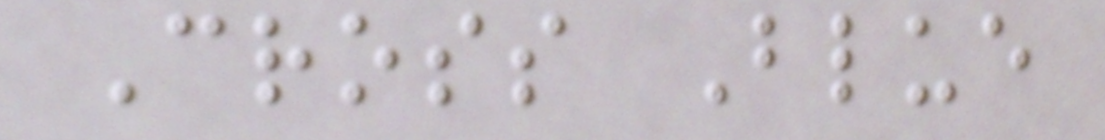Cross Blue
